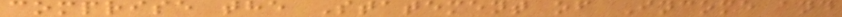comprise the Statement of Income and
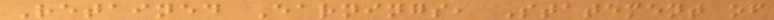Retained Earnings, Statement of
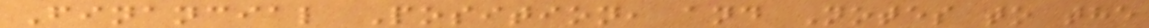Financial Position, and Notes to the
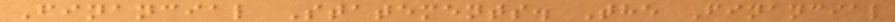Financial Statements. The Financial
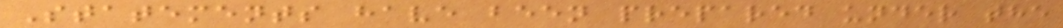Statements have been prepared under the
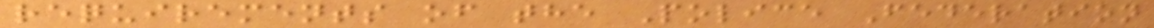requirements of the Police Federation
